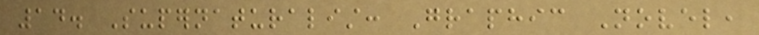14. Supernaturalist: Graphic Novel,
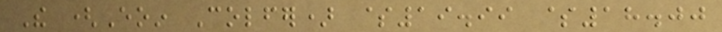The (Eoin Colfer) $19.99 $18.00
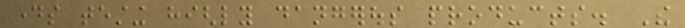days testing highly dangerous products. The
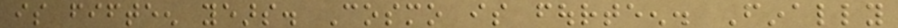is fifteen years. Cosmo is fourteen. Finally
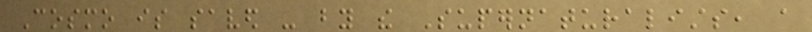Cosmo is saved - by the Supernaturalists, a
